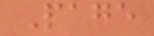Page
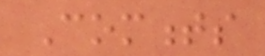Comments
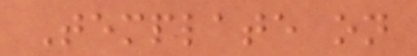Template on
